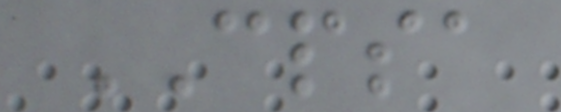CPSA
